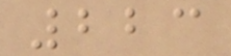223
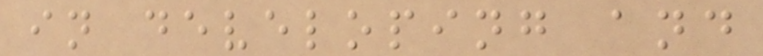in developing and
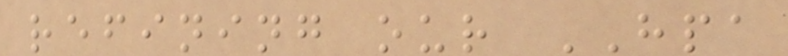refining our HPA
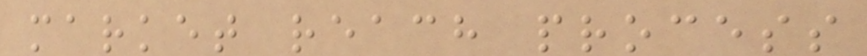market reach process
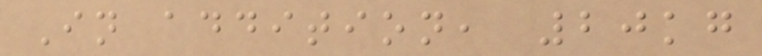In addition, 20kg
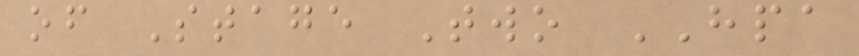of Stage Two HPA
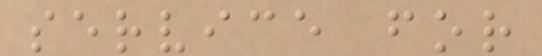service for
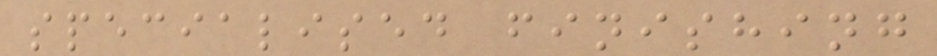specialised finishing
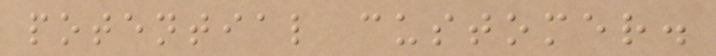potential customer.
